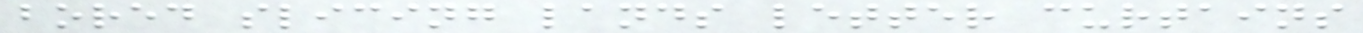bored slicing lands letter curtains
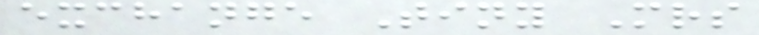exchange Tiny Mrs
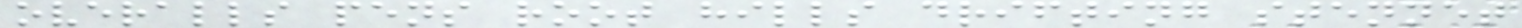overalls pens root hills drifting stennet
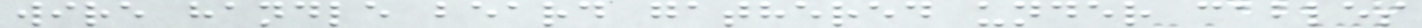wire handle beard gathered under cables
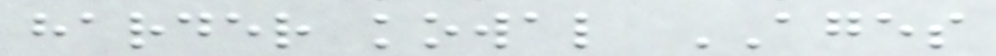harder kowal AGES
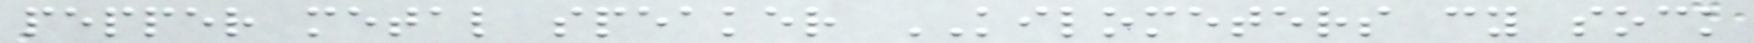pepper metal speaker KILOMETERS cy sock
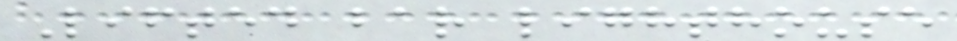Lifted bar lighthouse
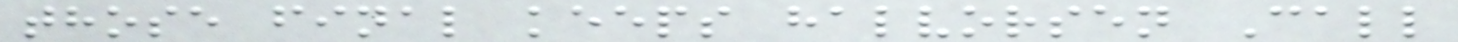those final keeps halvorsen Call
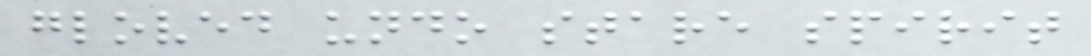gloved undo stare spirit
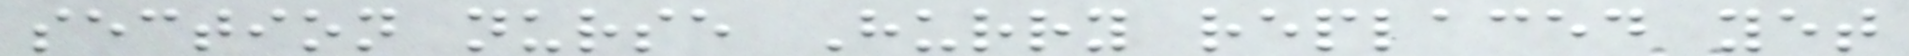section nurse Hurry replaced yet
